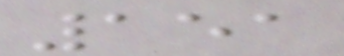151
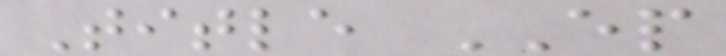Title EP
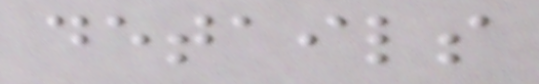details
